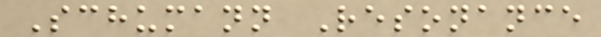Schumann Resonance
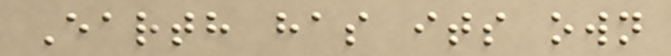Earth has its own
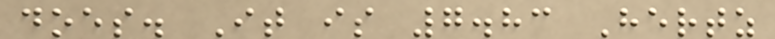does. It is 7.83 Hertz
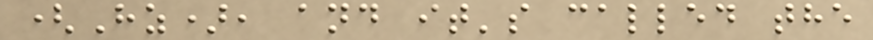(Hz), and it's called the
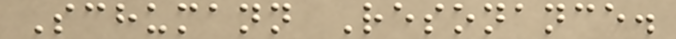Schumann Resonance.
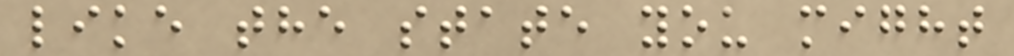like the state you might
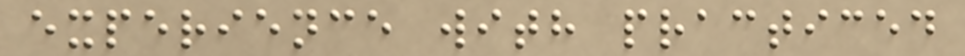experience with practiced
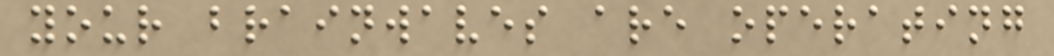your brainwaves are operating
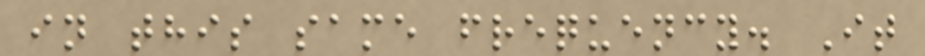in this same frequency. It
